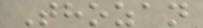Thozan
